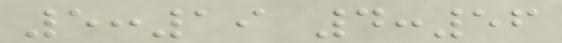5:19 4:56
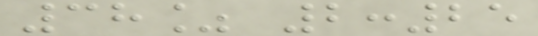38% 2:25
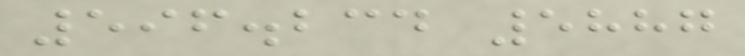596.234 5887
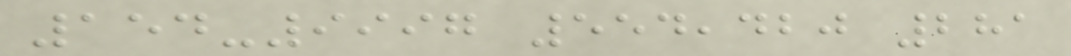154-9997 554,420 281
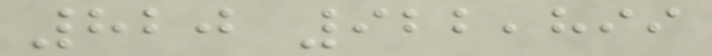820 922,899
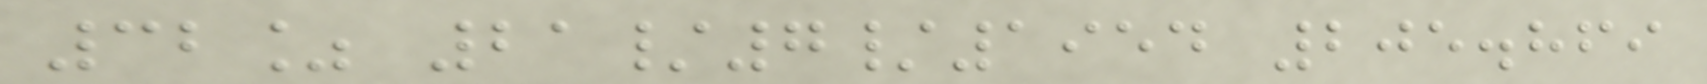32% 21/7/1954 205.869
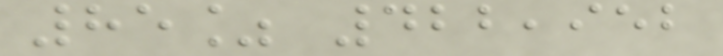85% 422,952
